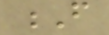F
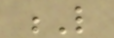L
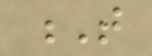T
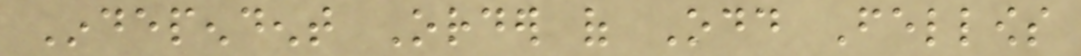Independent Order of Odd Fellows
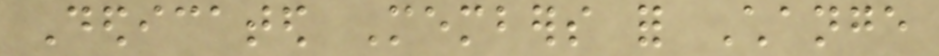Dedicated Members for Change
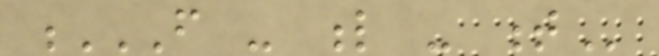F - L - T
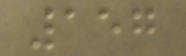157
